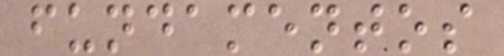fundamentos
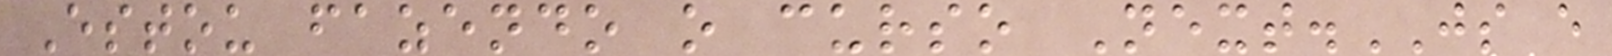Estou fazendo o curso Next.JS e
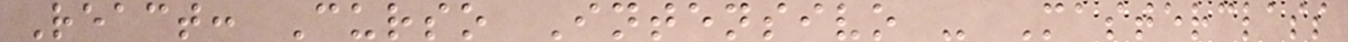React: Curso Intensivo - Masterclass
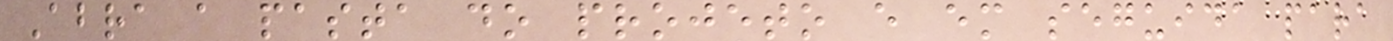Abra a pasta do projeto e em seguida para
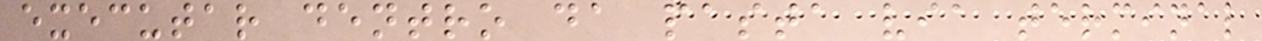executar dentro da pasta via terminal
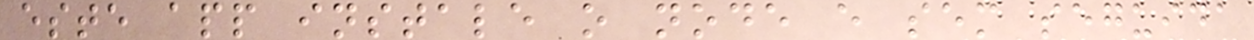este app instale o node e sem seguida
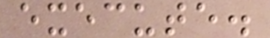execute.
